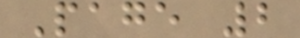Page 2
